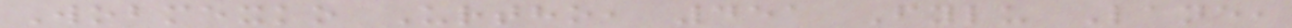Wobmexko Urtho, 451 Fylu Lane,
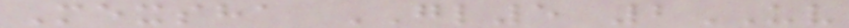Mexsha GL5 2UV
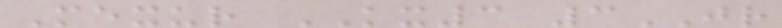Mexur KX3 3JR
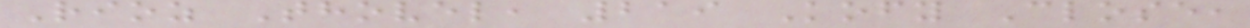Rioz Thovel, 219 Kofy Close,
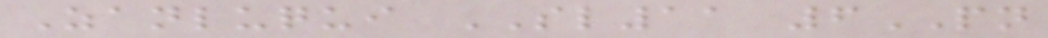Zanluqui SL11 6PN
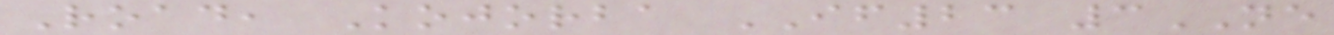Road, Kojorba IF23 3NE
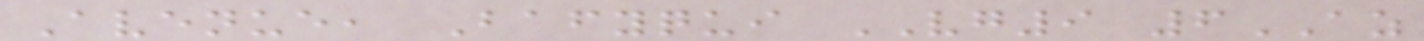Avenue, Bafyqui VG9 6AZ
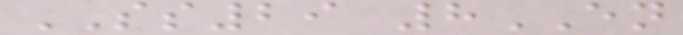SS29 8EN
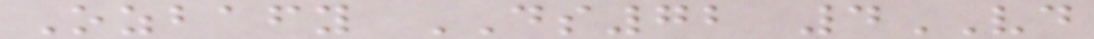Ozbafy DS72 4VD
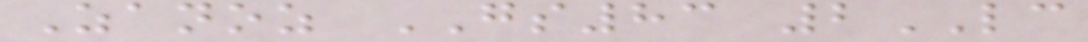Zanoz GS83 2LC
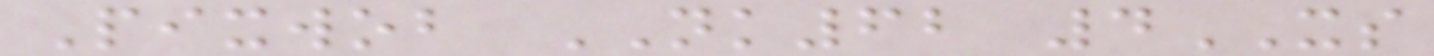Pixwob NK62 4XS
